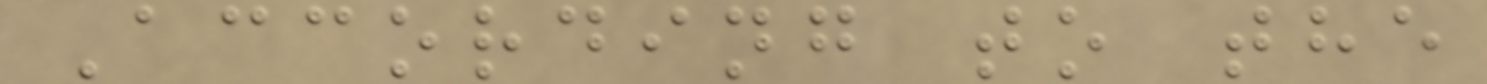According to the
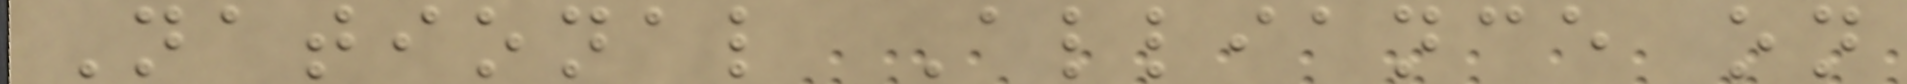National Alliance on
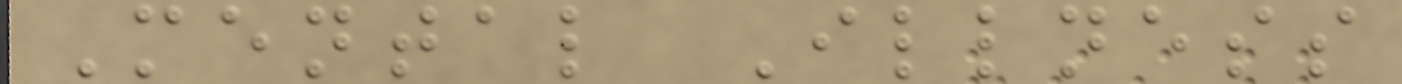Mental Illness
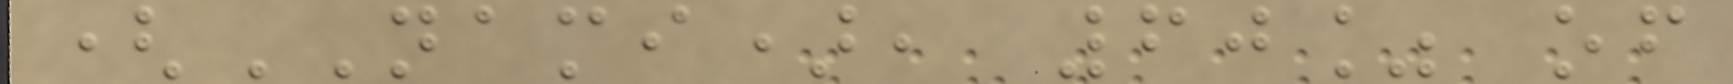(NAMI), 60% of
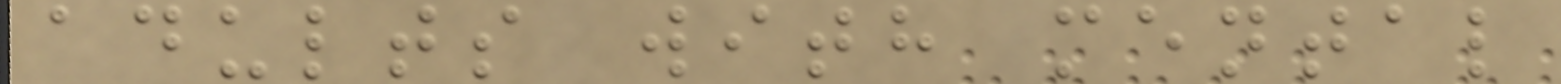adults with mental
